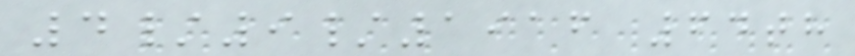4/9/1916 64th
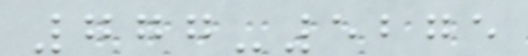777-5275
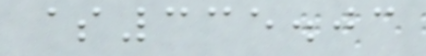$335.03
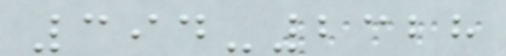394-2328
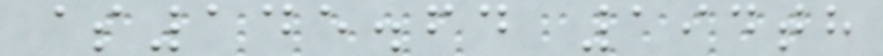$145.64 194th
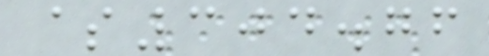$304.76
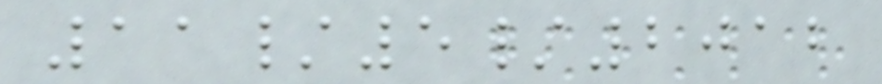11/5/2012
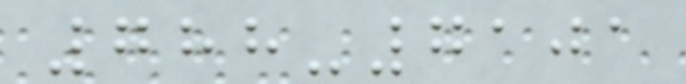788-7101
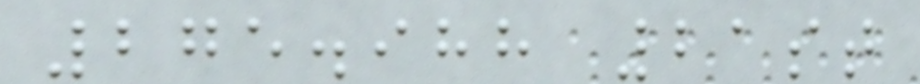275.988 21st
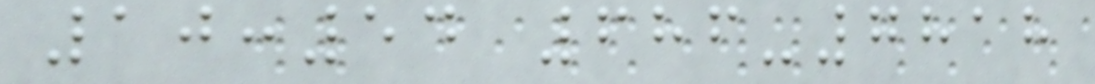10:54 686-7818
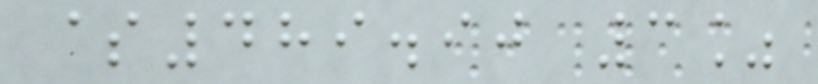$489.90 3%
